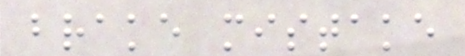brake mistake
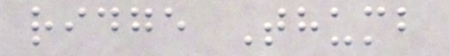ridge Thumb
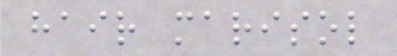hair marisol
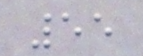55
